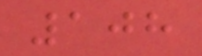108
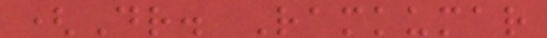(Dr. Ramkumar
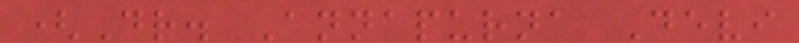(Dr. Annapurna Devi
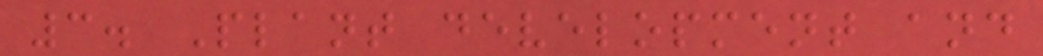3. Plant development and
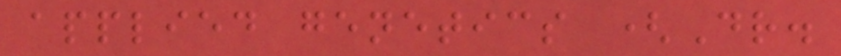applied genetics (Dr.
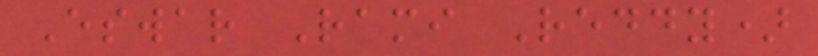Eswar Rami Reddy)
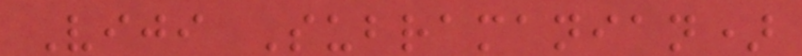Viji Subramanian)
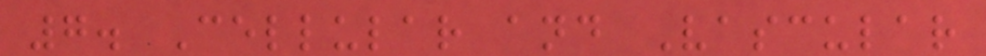7. Cellular and Vascular
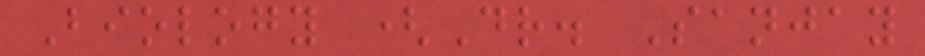Biology (Dr. Sanjay
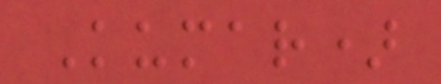Kumar)
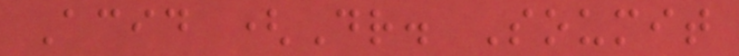Acid (Dr. Soumit
